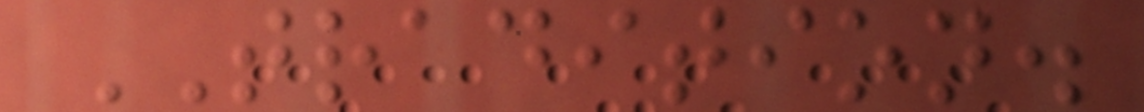TRADITION.
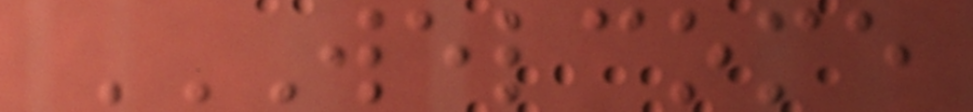WELCOME
